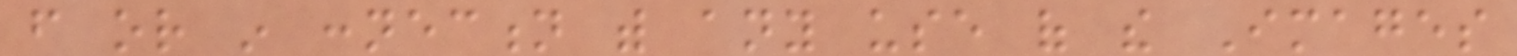from or in connection with any use of the Images
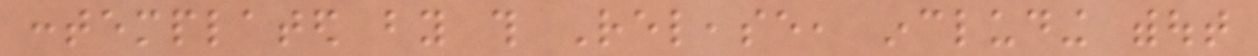contemplated by this Release, including without
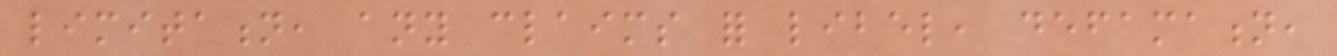limitation, any claims for libel, defamation,
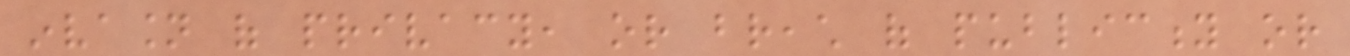invasion of privacy, or breach of publicity or
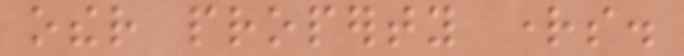other property rights.
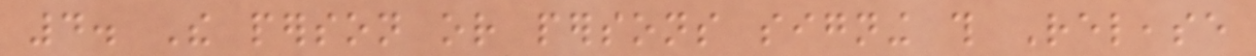4. The person or persons signing this Release
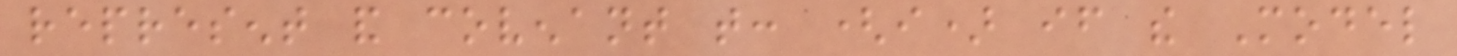represent and covenant that: (i) if the Model
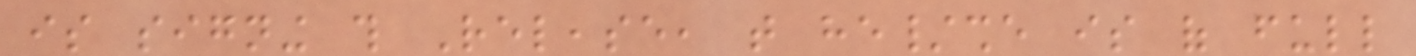is signing this Release, that he/she is of full
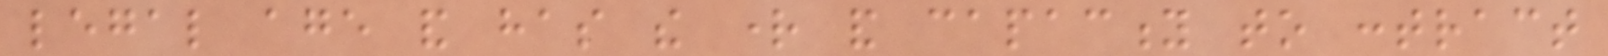legal age and has the right and capacity to contract
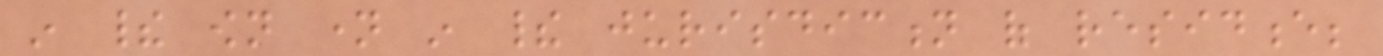in their own name in their jurisdiction of residence;
